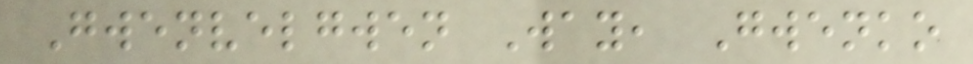Gwenvelgwen Way, Gwenko
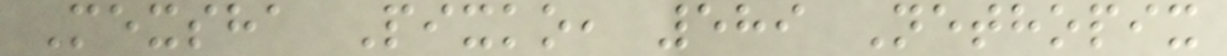Mexsha Pixko, 589 Nethopix
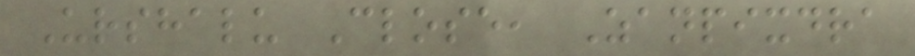Urshalu Close, Zanpixdra
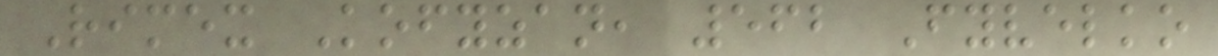Rimex Kofyzan, 562 Fyvelko
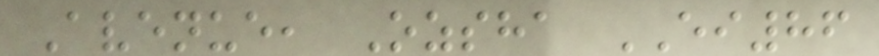Avenue, Ozsha EI86
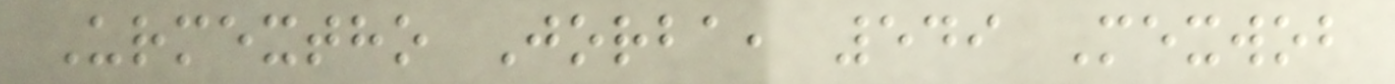Urmextho Jorba, 549 Mexwob
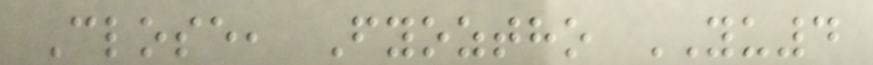Close, Fyoztho YU4
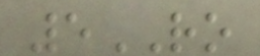5RO
